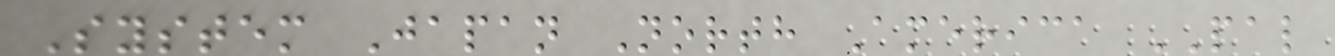System Japan North America PAL
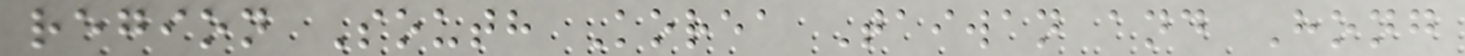region South Korea Taiwan and Hong
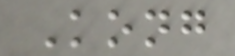Kong
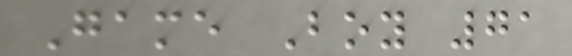Game Boy 71
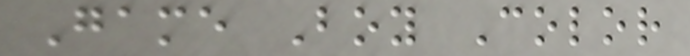Game Boy Color
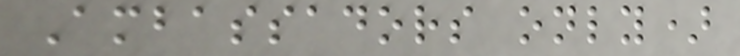Ambassadors only)
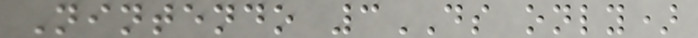Nintendo 3DS only)
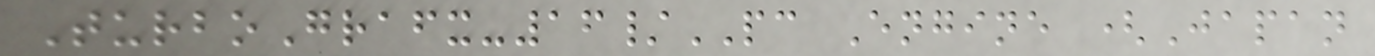TurboGrafx-16/PC Engine (Japan
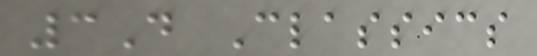3D Classics
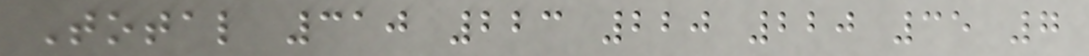Total 310 223 220 220 35 7
